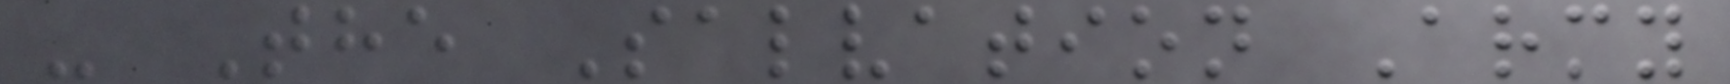- The Salvation Army
